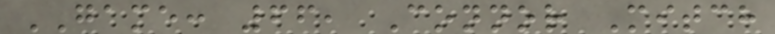GAME: 66, Connor Mitch
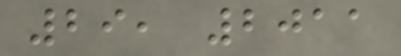29, 2011
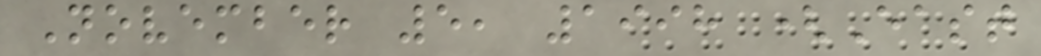November 5, 1998 (East
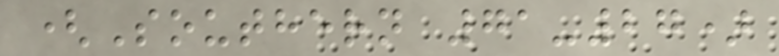(Southern 71-27)
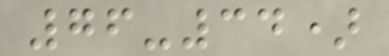76-34)
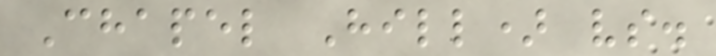Chapel Hill) vs.
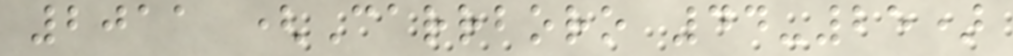2011 (Carrboro 44-25)
